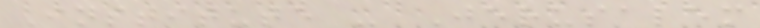Institute - Jerusalem
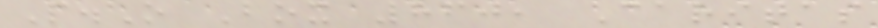P.O Box 860, Caritas
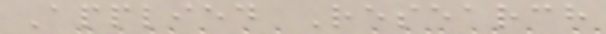Applied Research
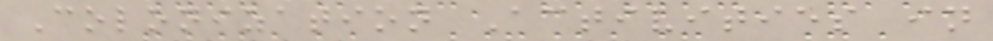Colonization Activities in
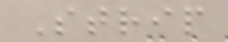Strip
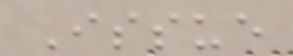Issue
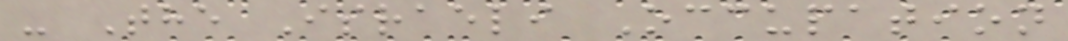- The Israeli Occupation
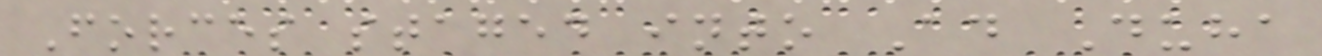Forces staged into Ad Duha
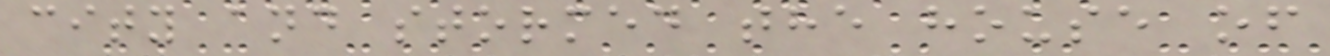city and stormed the house of
